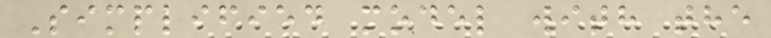Simplified model with the
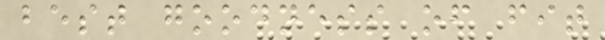best goodness of fit
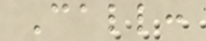Call:
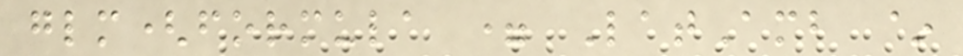glm(formula = LatAmb ~
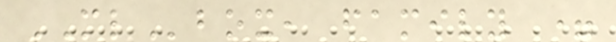MLbox, family =
